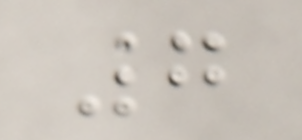7
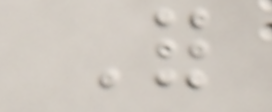For
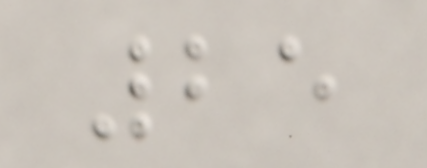25
